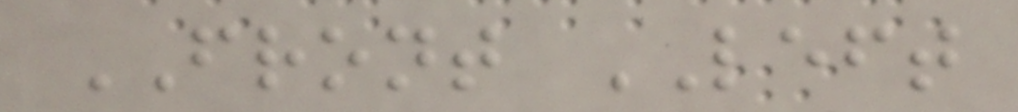FRONT LEFT
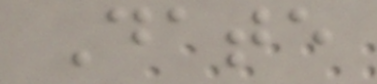Date
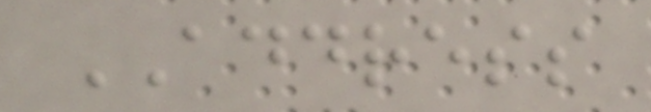ADDRESS
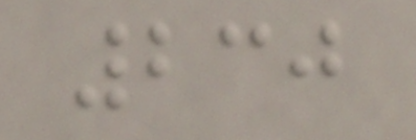230
